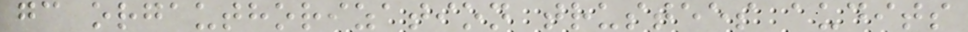gc orgauthorization trustees audits
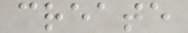create
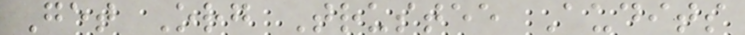Get Org Trustee Audits
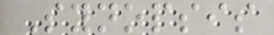Synopsis
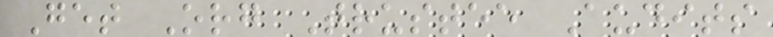Get Org Trustee Audits
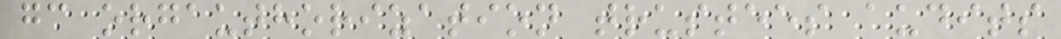gc orgauthorization trustees audits
